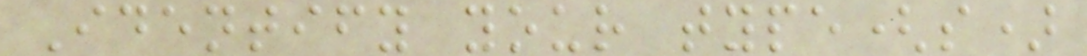Identify your type(s)
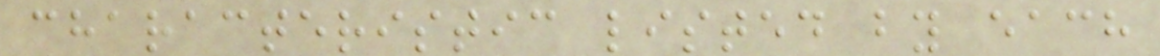characteristic listed by each
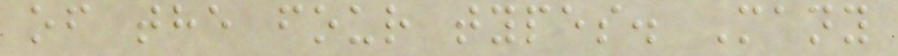of the four types. Many
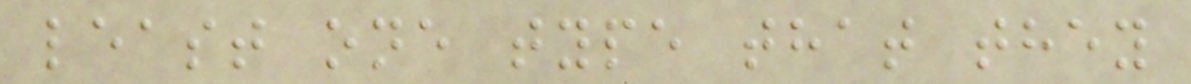least one type that they
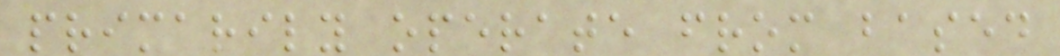primarily operate from based
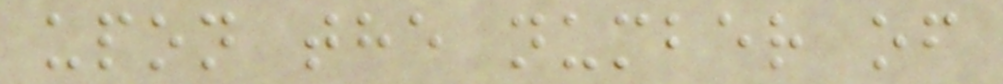upon the number of
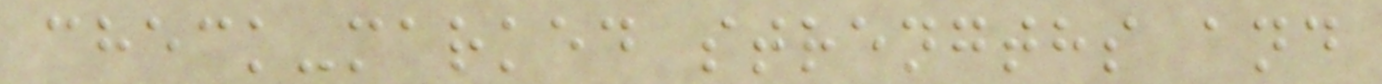check-marked strengths and
